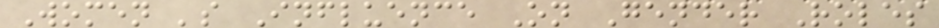Women 's Influence On Gender Roles
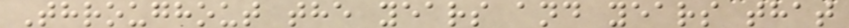Throughout the years and years that
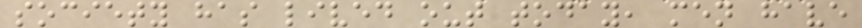society has lived out today, men have
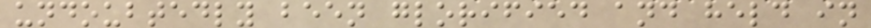undoubtedly been glorified and held in
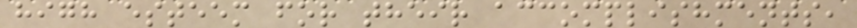high esteem for their accomplishments,
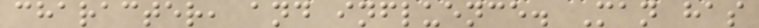character, and influence. Man has
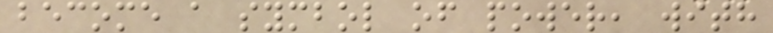become a symbol of power, with
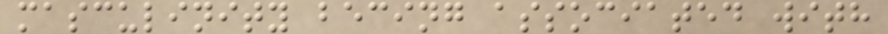masculinity becing associated with
